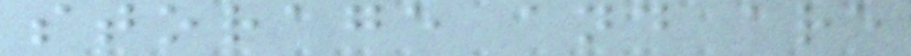storage and are
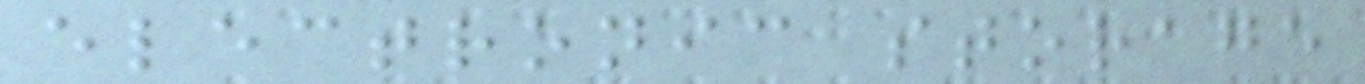electronic storage
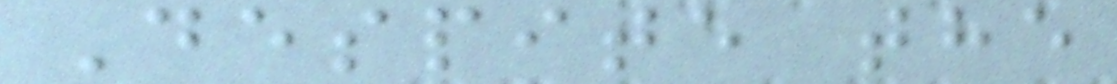Despite the
